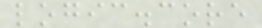logic.core
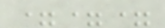===
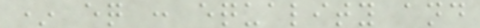* eq : equality and
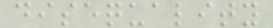disequality
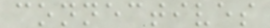connectives
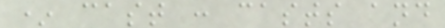* cast : casts and
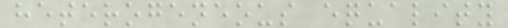heterogeneous equality
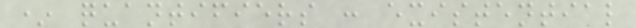* quantifiers : existential
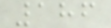186
